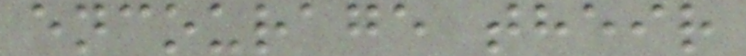encourage their
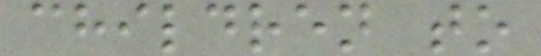children to
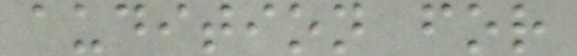audition for
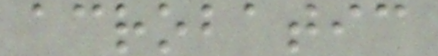acrobatic
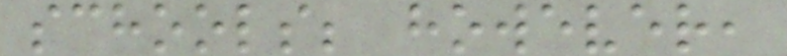schools; however,
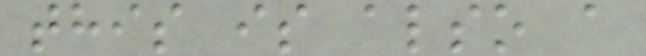this is also a
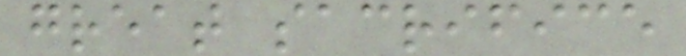great sacrifice
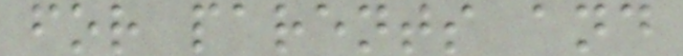for parents and
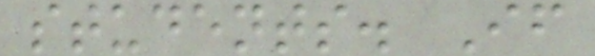students. If
